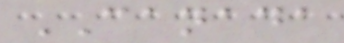CANADA
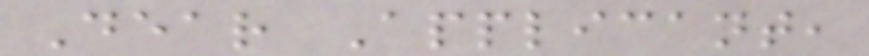Dear Applicant,
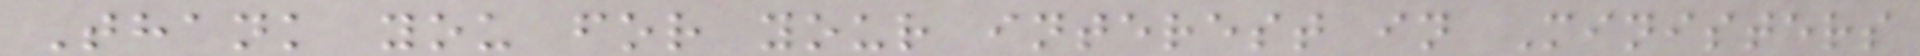Thank you for your interest in Ministers
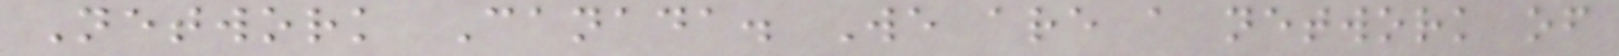Network Canada. We are a network of
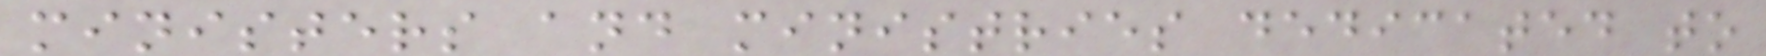ministers and ministries dedicated to
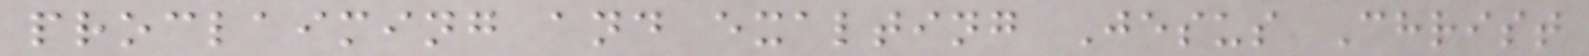proclaiming and exalting Jesus Christ
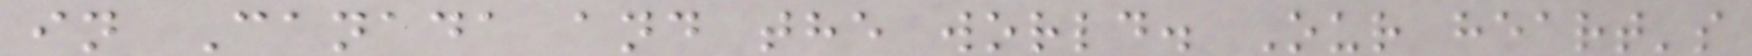in Canada and the world. Our heart's
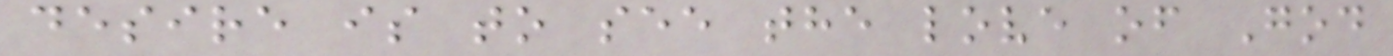desire is to see the love of God
